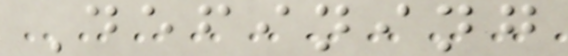Defining
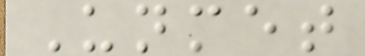Unmet
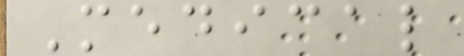Medical
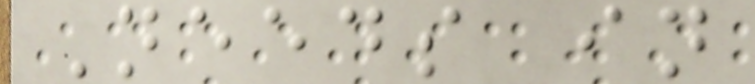Needs in
